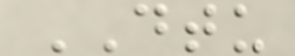DTU
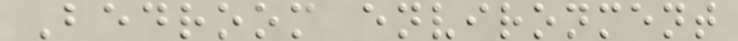Bedroom environment
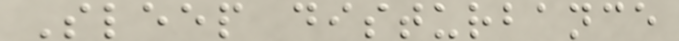Sleep disturbance
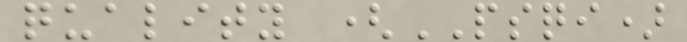quality (PSQI)
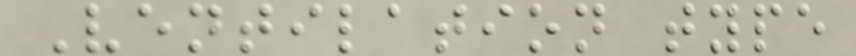Ventilation type
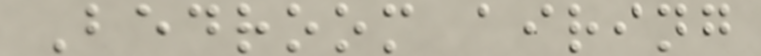Bedroom airing
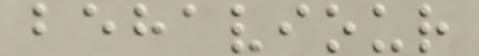behaviour
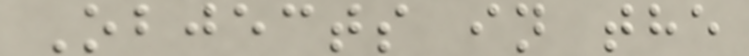Objects in the
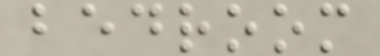bedroom
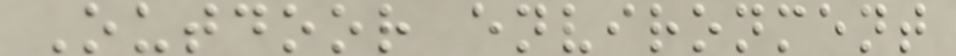Outdoor environment
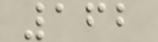162
